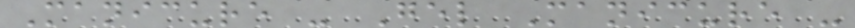Manicure - Gel Manicure -
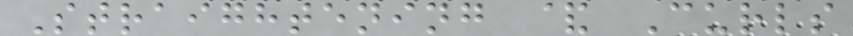Straightening & Curls
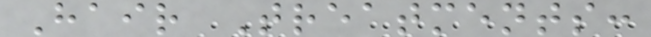Hair Treatments:
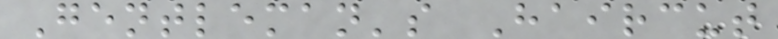Gentleman's Haircut
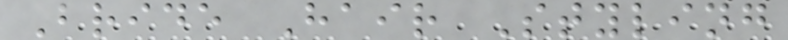Bride Hair Styling
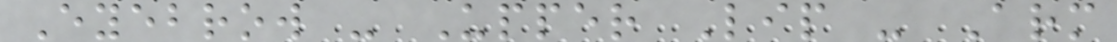Eyebrow - Upper Lip - Arm
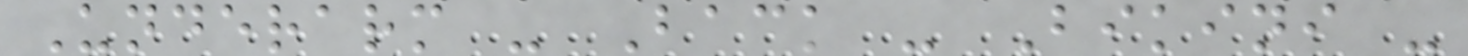Underarm - Back - Bikini -
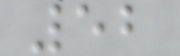52
